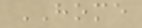HOME
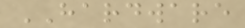HARDWARE
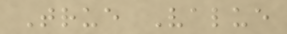True Value
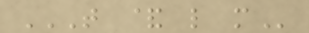T & L M
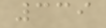339
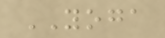YOGA
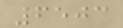6503
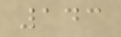143
